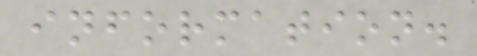information.
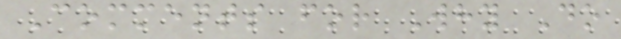Comments for Why Do
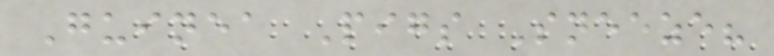Guinea Pigs Sneeze?
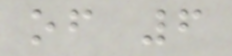of 6
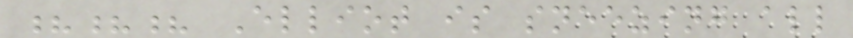??? Elliot is sneezing all
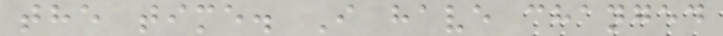the time. I have changed
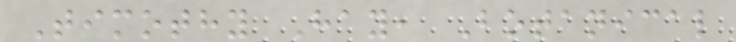Timothy Hay, Botanical
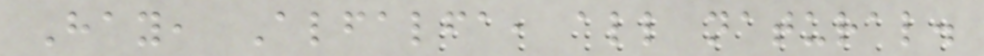Hay, Alfalfa, all natural.
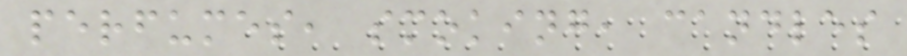perfumes, smoking, candles
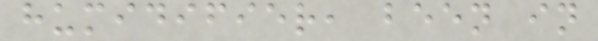humidifier, been in
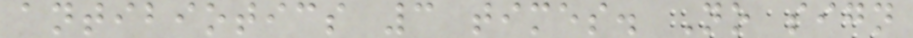antibiotics 3 times. No sign
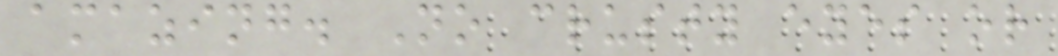amazing. No crusty eyes or
